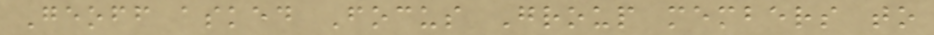Geoff asked Focus Group members to
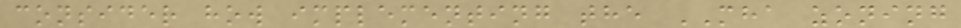consider how implementing the MHA zoning
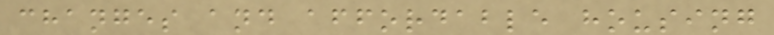changes and affordable housing
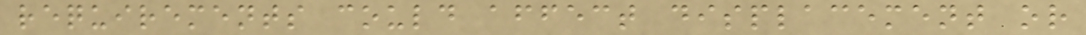requirements could affect displacement or
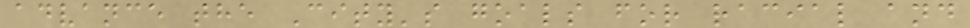advance the City's goals for racial and
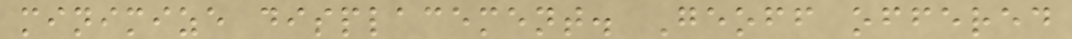minimize displacement. Geoff offered
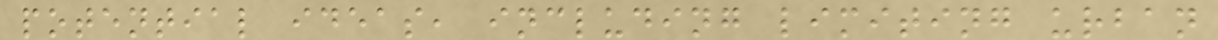potential ideas, including limiting urban
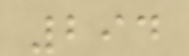294
